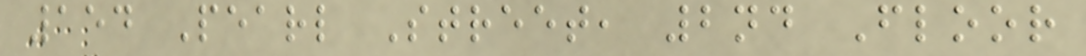154 Pearl Street, 2nd Floor
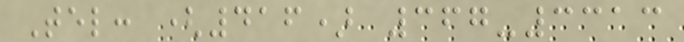Tel: (416) 367-3313
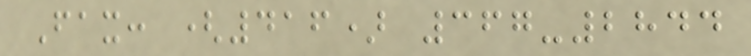Fax: (416) 367-2844
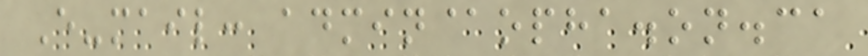E-mail: admin@opha.on.ca
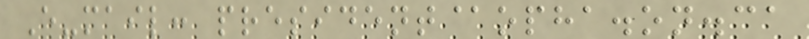E-mail: president@opha.on.ca
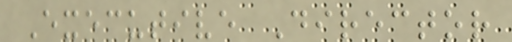Executive Director
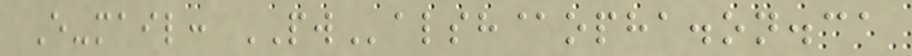E-mail: PWalsh@opha.on.ca
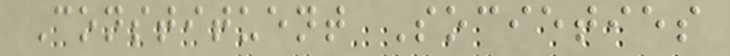Constituent Societies
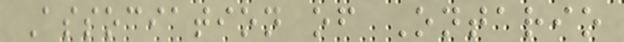Association of Ontario
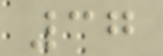37
